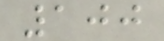100
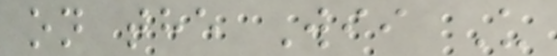on the Wii U
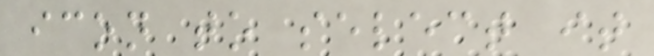icon to select it
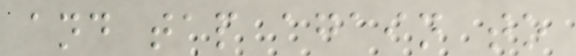and tap again to
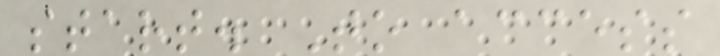start. To access
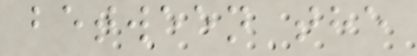between the
